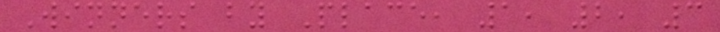Winners by Place, 1, 2, 3
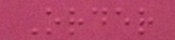Order
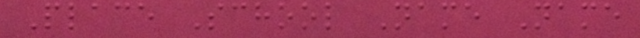Place School Name Name
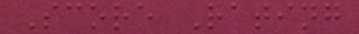Score Rating
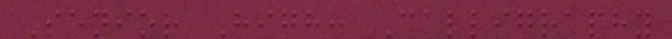Senior High: Calligraphy
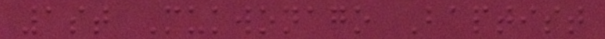1st Mukwonago Baptist
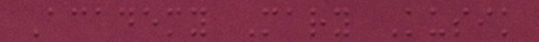Academy Mary Kusik
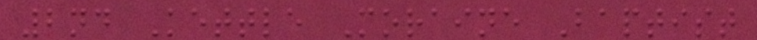2nd Kettle Moraine Baptist
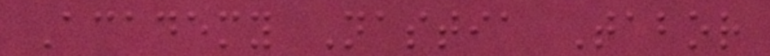Academy Nastia Tabor
